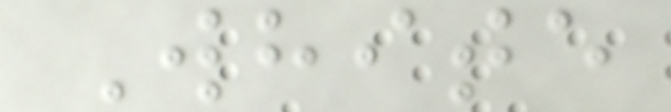White
